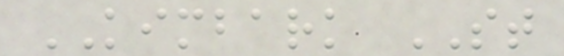KIMBARK ST
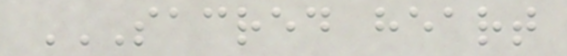SACRED HEART
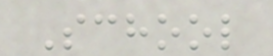School
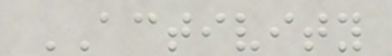ACTIVITY
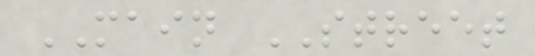MAIN STREET
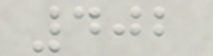402
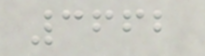3662
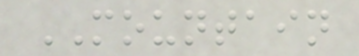MOUNTAIN
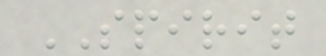SPIRIT
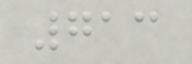713
